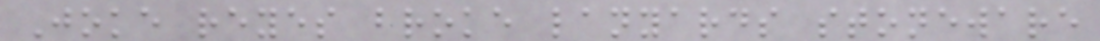Joke reyes broke lanyards stoneware
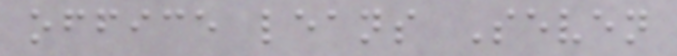office leans Seven
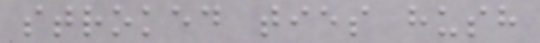stroked ties hush
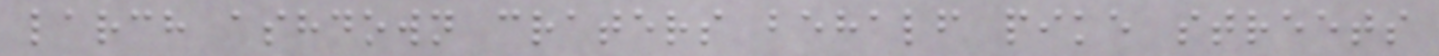larch ashdown craters behalf pike streets
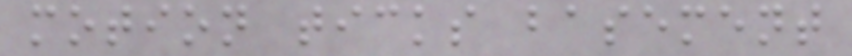motion ticks basement
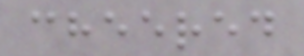cheered
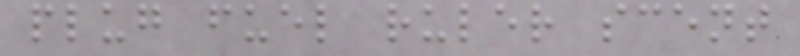plug fuel ruler scent
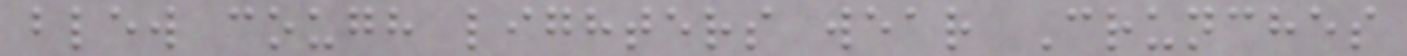blew cough lighters wear Crunches
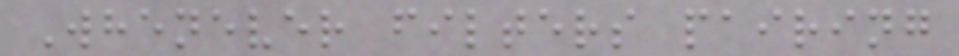Whenever filters pairing
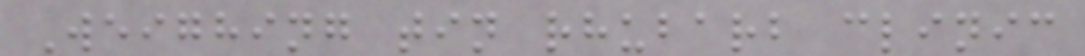Weighing tin rhubarb clinic
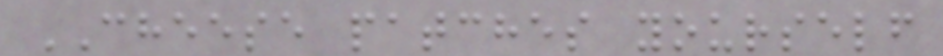CHEESE patches yourself
